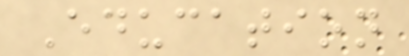Education
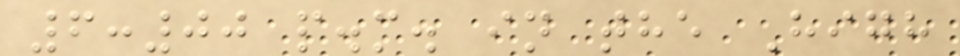6:00 p.m. in the High
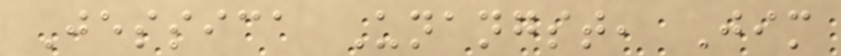Jessica Unangst, Jim
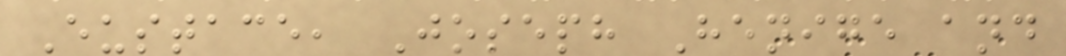Eustace, Joseph Henige and
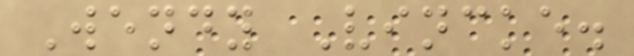Wendy Vincke.
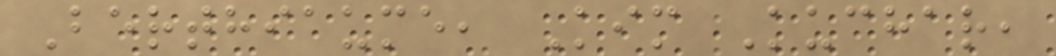Berthiaume, Kim Kuchar,
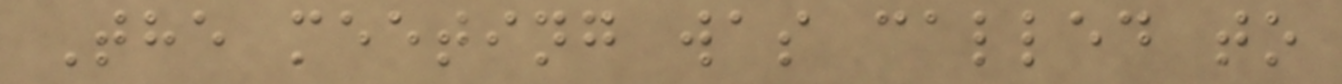The meeting was called to
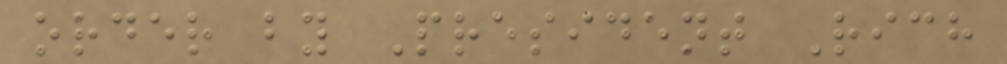order by President Rich
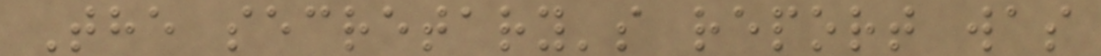The secretary's report was
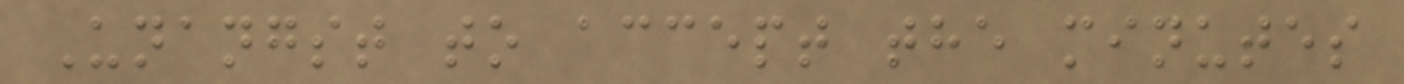Unangst to accept the minutes
